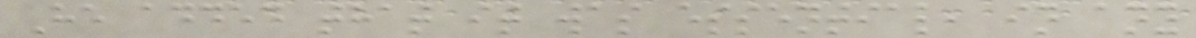He added that it was essential, in any
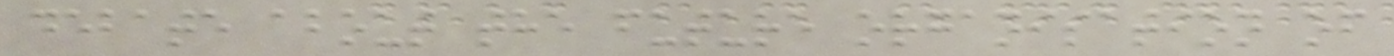debate about the future organisation of
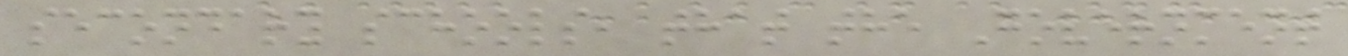secondary schools, that the Government
